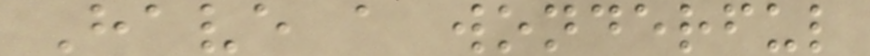Have a wonderful
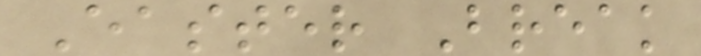Easter Break
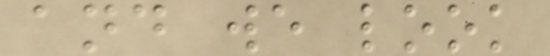and we look
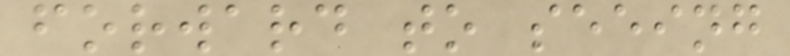forward to seeing
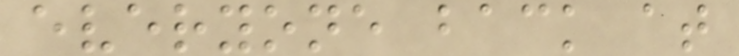everyone back at
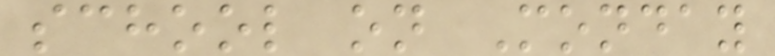school on Monday
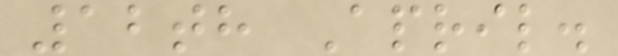12th April.
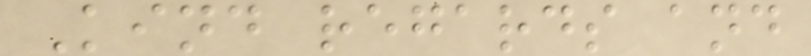Kind regards and
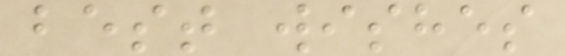best wishes
